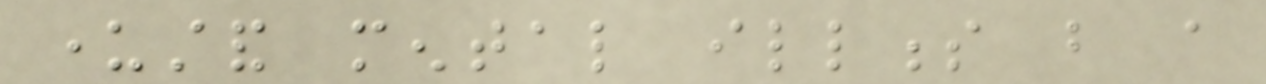understand mental illness but a
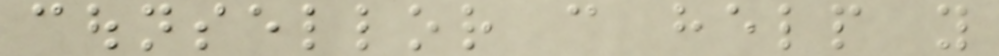counsellor can help you
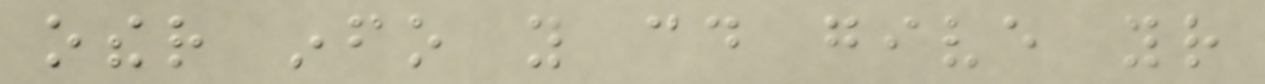other info you could give your
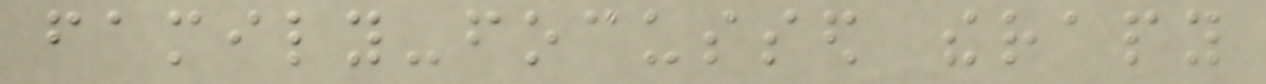family-focussed therapy
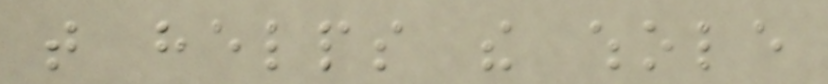that helps the whole
